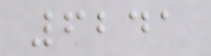6241
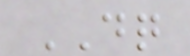DQ
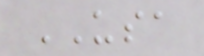USA
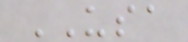USA
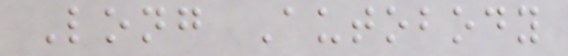Long Autobody
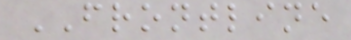FRONTLINE
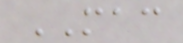MAC
